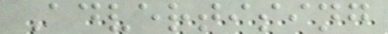Advertising
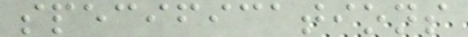specifications
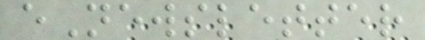eNewsletter
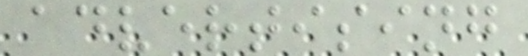advertising
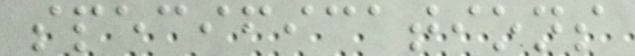specifications
